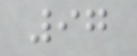97
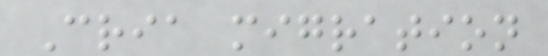Cria migration
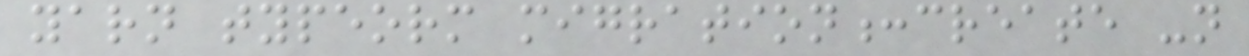yarn typeorm migration:create -n
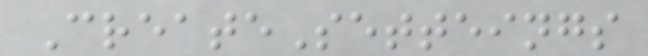CreateSetteings
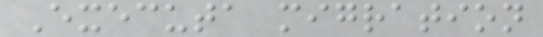Executa migration
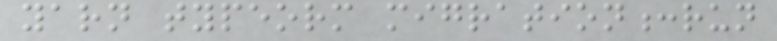yarn typeorm migration:run
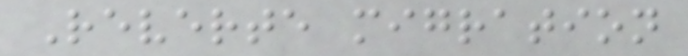Reverte migration
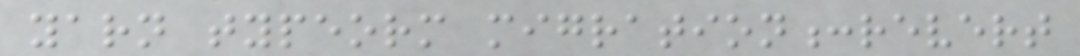yarn typeorm migration:revert
